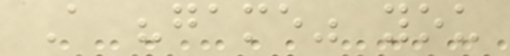A "game" you
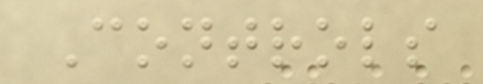Controls
